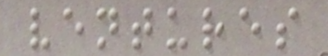ventures
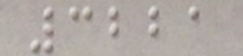3221
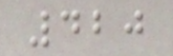420
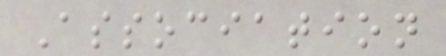Association
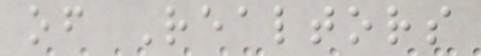of Realtors
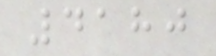4180
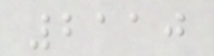2110
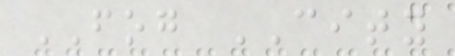FOG CITY
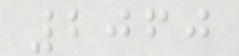2060
